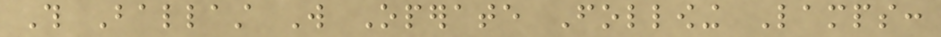This Ballast Will Operate Following Lamps:
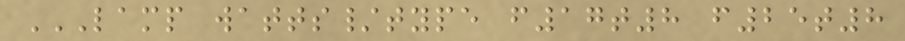LAMP WATTS/TYPE F17T8 F25T8
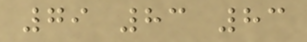79 83 83
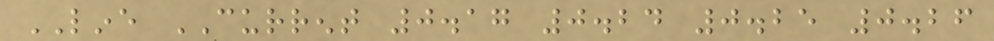LINE CURRENT 0.17 0.24 0.25 0.26
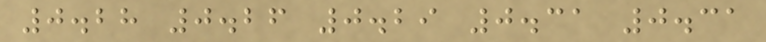0.28 0.26 0.29 0.31 0.31
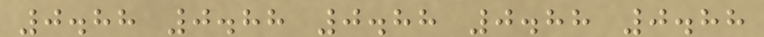0.88 0.88 0.88 0.88 0.88
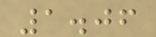1.06
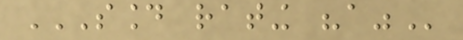SOUND RATING "A"
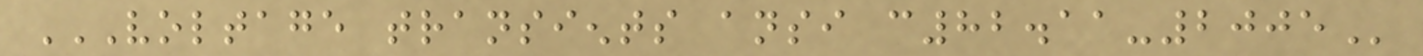VOLTAGE TRANSIENTS ANSI C82.11-2005
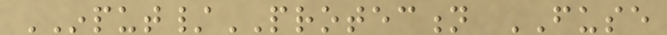INPUT/PROTECTION FUSE
